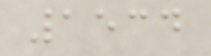1534
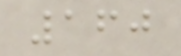160
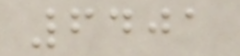6401
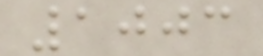1003
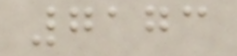7173
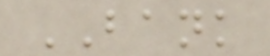BANK
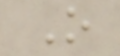O
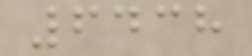6438
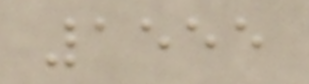1555
